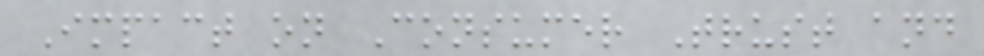Impact on Consumer Trust and
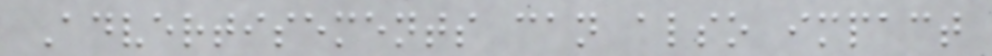Advertisements can also impact
